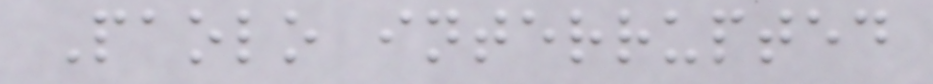Paolo interrupted
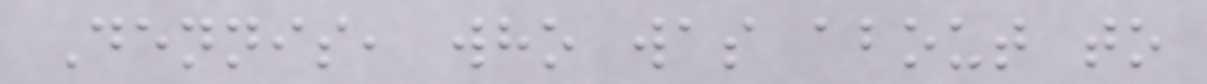Dennis, who was about to
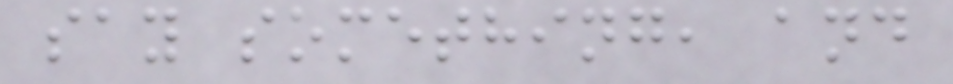say something, and
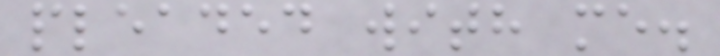pleaded with me.
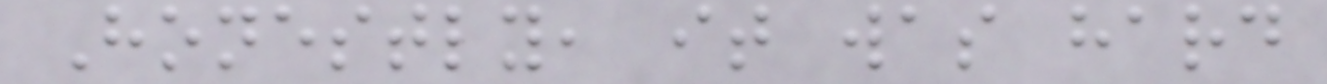Honestly, it was hard
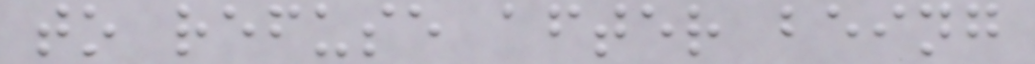to refuse after being
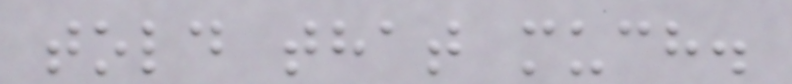told that much.
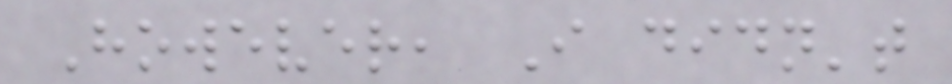However, I didn't
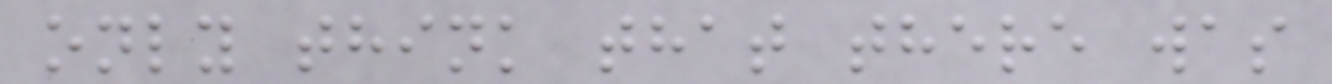only think that there was
